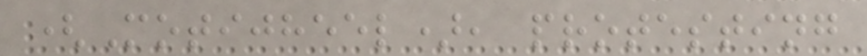(Motijheel), protesting
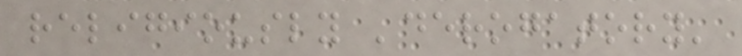religiously 'derogatory'
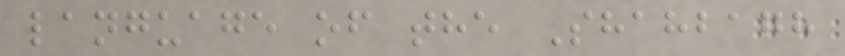language of the Shahbagh
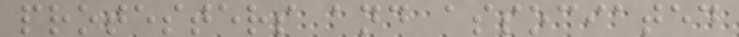protesters and associated
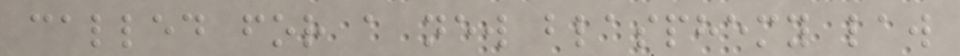called for a new blasphemy law
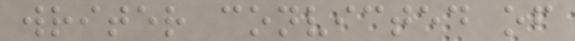writer convicted of
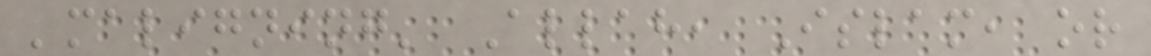'maligning' Allah, Islam, or
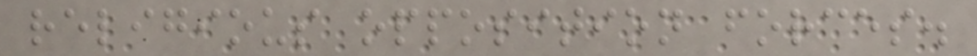religious opposition forces.
